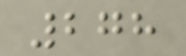278
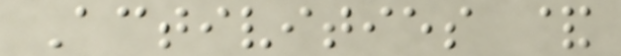Activities &
